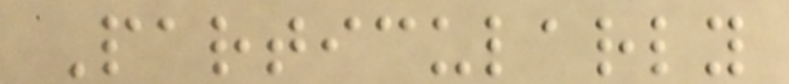Particularly
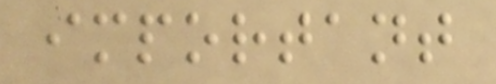important
